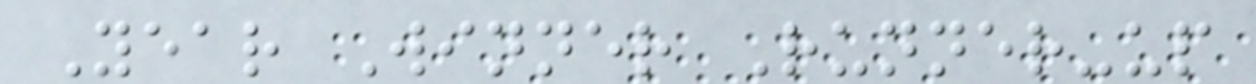Year Winner Runner-up
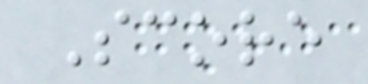Score
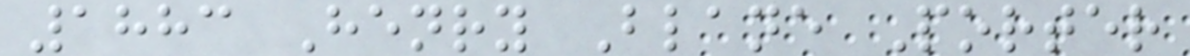1883 Henry Blane Porter
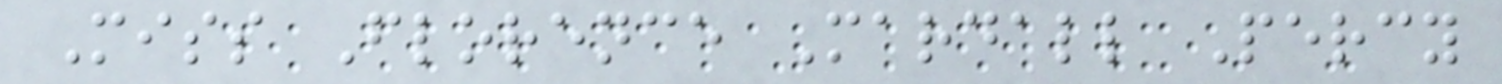Miss Florence Mardall Percy
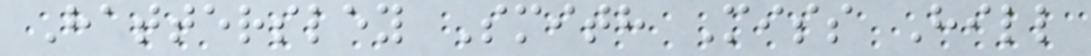Hattersley Smith Miss Hill
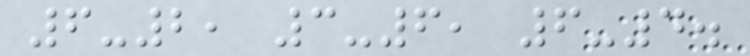6-2, 3-6, 6-4.
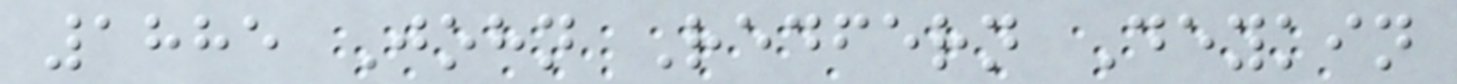1885 John Redfern Deykin
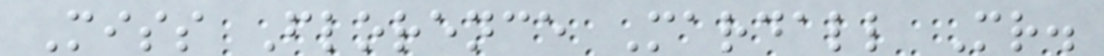Miss Florence Mardall Mr.
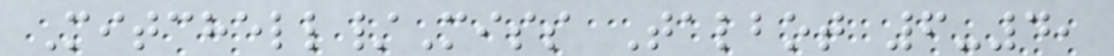Mitchell/Miss Talbot 6-4,
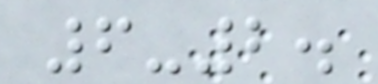6-2.
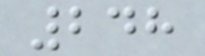248
